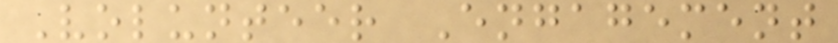Volunteer Engagement
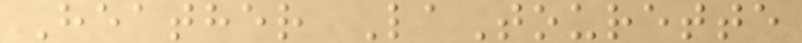Heather LaTourette
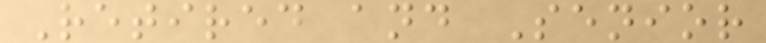Retired and Senior
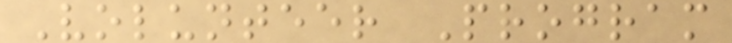Volunteer Program
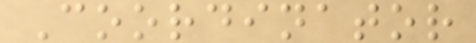Coordinator
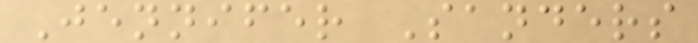Jennifer Sanders
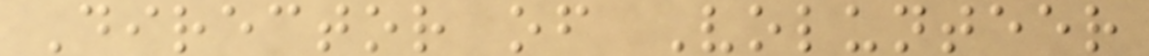Director of Volunteer
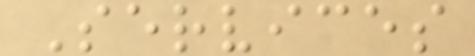Services
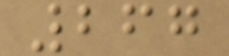267
